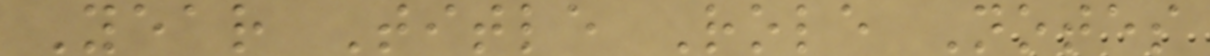Year Title Role Notes
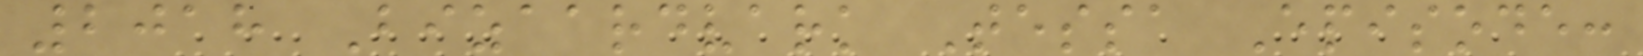2018 Bizaardvark Tessa Episode:
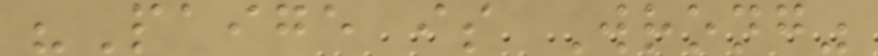"Paige is Wrong"
